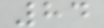84
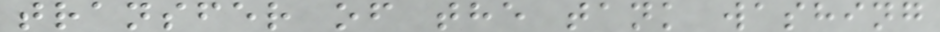transfer of the tank washing
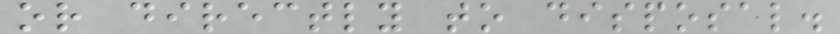or directly to disposal.
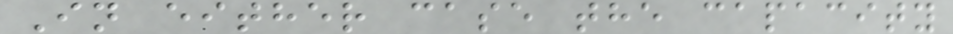In either case the capacity
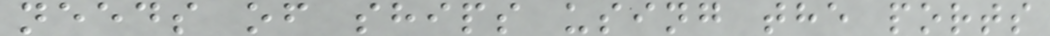needs of ships using the ports
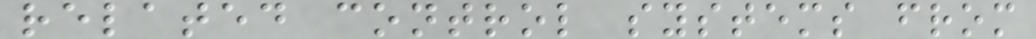related control systems from
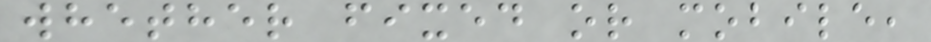whether fixed or mobile,
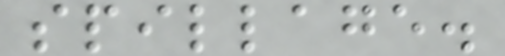spillage.
